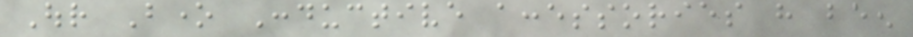Our Bone Conductive accessories have been
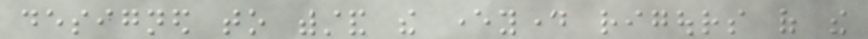designed to withstand the everyday rigours of the
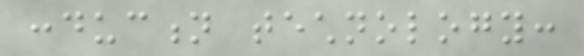conduction technology:
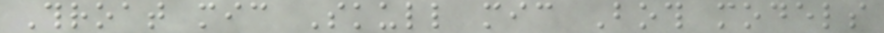Throat mic Skull mic Both models
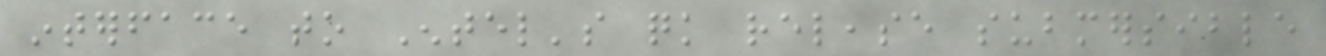interface to Entel's quick release submersible
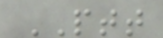PTT
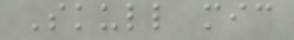Skull mic
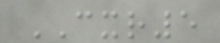CXR5
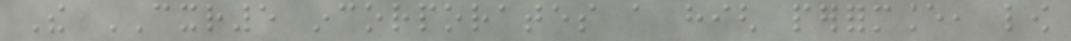The CXR5 incorporates a high performance, low
